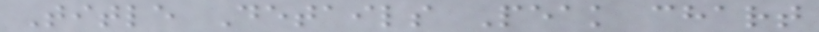Title Details Peak chart
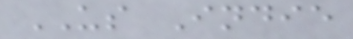US Indie
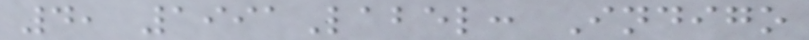4, 1991Label: Indigo
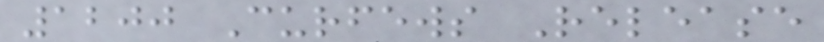1200 Curfews Release
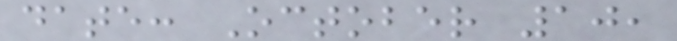date: October 10,
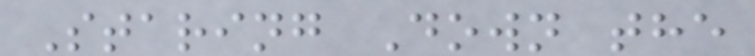Staring Down the
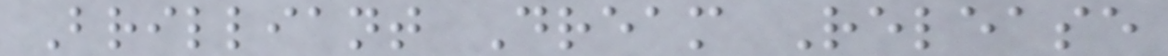Brilliant Dream Release
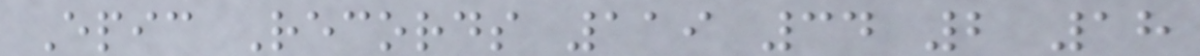Epic Records 119 34 2 18
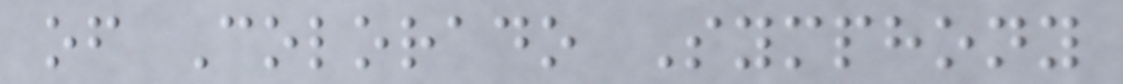of Colorado Symphony
